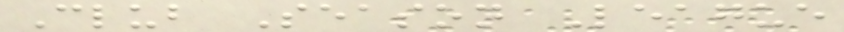Club Season League
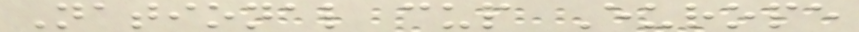National cup Europe
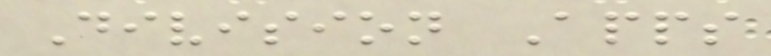Division Apps
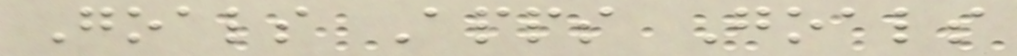Goals Apps Goals
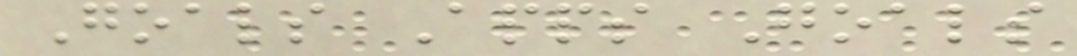Goals Apps Goals
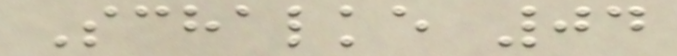Schalke 04
